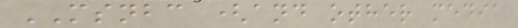MSNBC (and other media
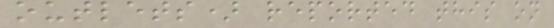outlets) reported this on
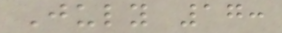July 17:
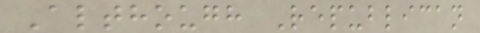Although Republican
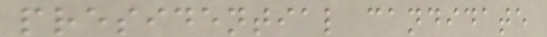presidential candidate
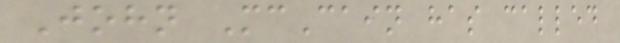John McCain has called
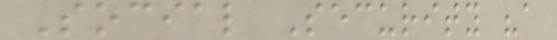Social Security "a
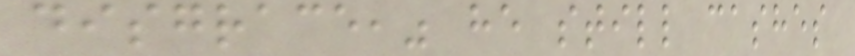disgrace," he still cashes
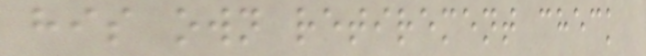his own retirement check
